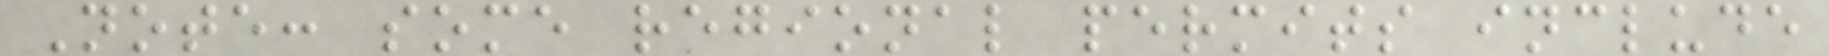Note: some regional permits include
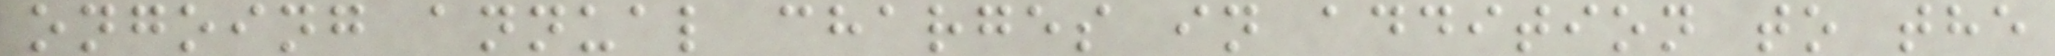ongoing annual charges in addition to the
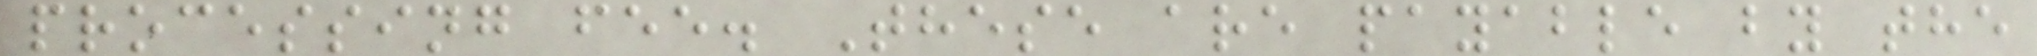processing fee. These are payable by the
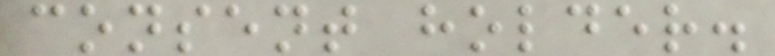consent holder.
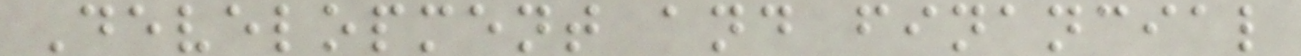Development and financial
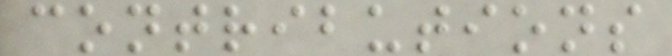contributions
